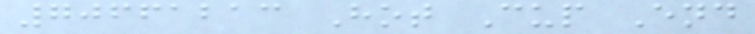70661213 Hot Cup End
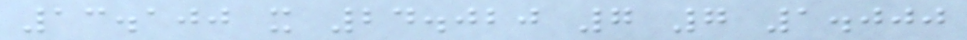13.100 x 24.020 7 7 1.000
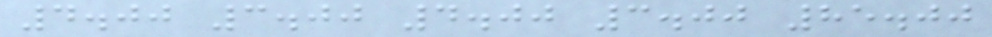4.00 3.00 4.00 3.00 85.00
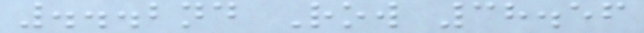...2nd Row 38.56
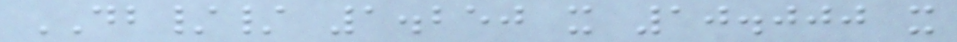DB// 1.250 x 10.000 x
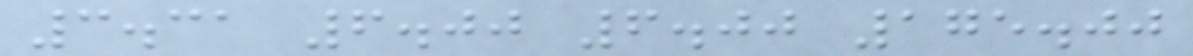3.31 6.00 6.00 175.00
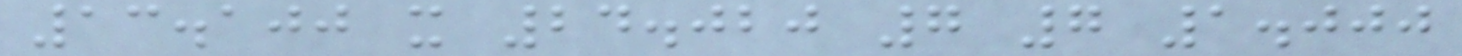13.100 x 24.020 7 7 1.000
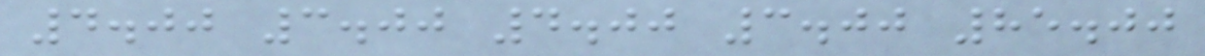4.00 3.00 4.00 3.00 85.00
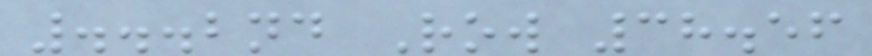...2nd Row 38.56
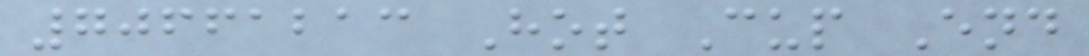70661213 Hot Cup End
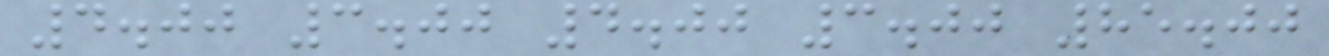4.00 3.00 4.00 3.00 85.00
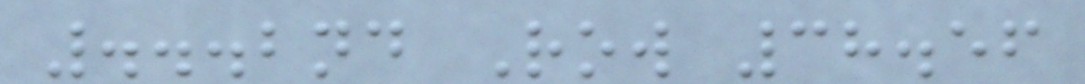...2nd Row 38.56
